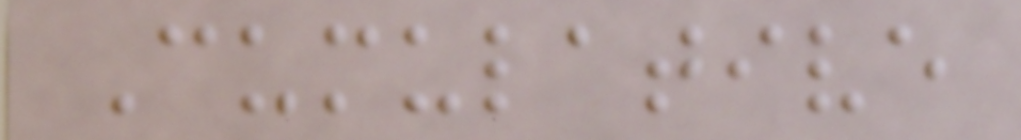Cumulative
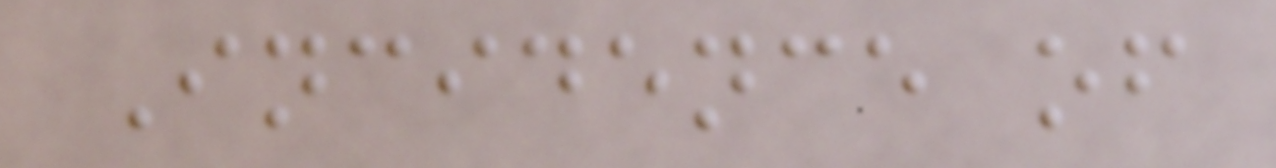Incidence of
